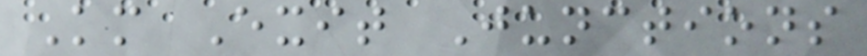Km Exit Junctions
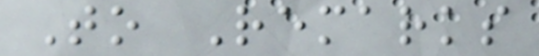To Remarks
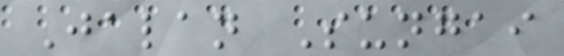Jalan Sungai
